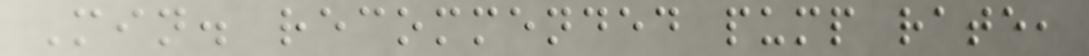Min. recommended pump rate,
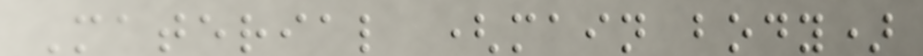Material (main body)
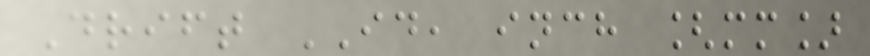Drift ID, inch [mm]
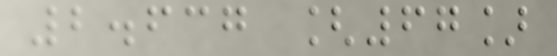2.637 [67]
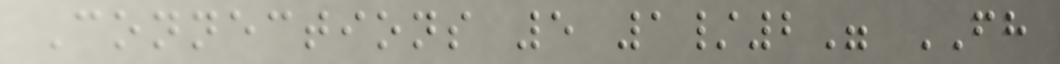Connections 5 1/2" FH
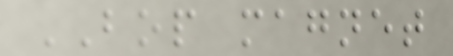BOP magnet
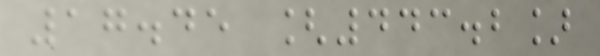17.45 [443.2]
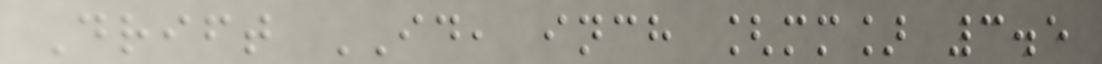Drift ID, inch [mm] 3.5
